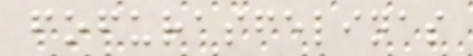fofurasfelinas
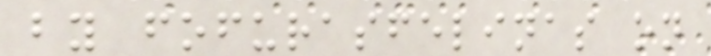by fofurasfelinas on
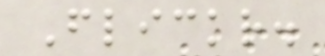Flickr.
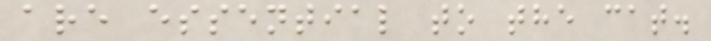are essential to the cat.
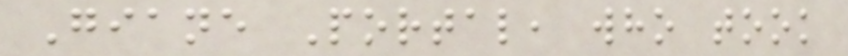Giane Portal, who took
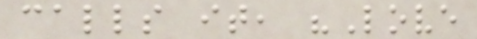calls it, "Love
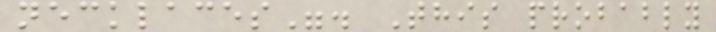necklaces". This probably
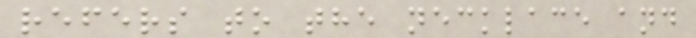refers to the necklace and
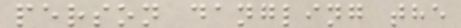person dangling the
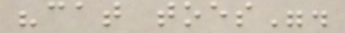"cat toes".
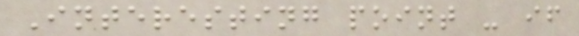Interesting point - if
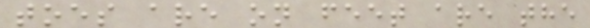toes are on feet are the
